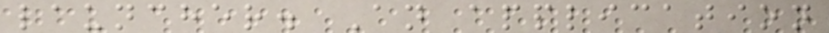launcher. An application
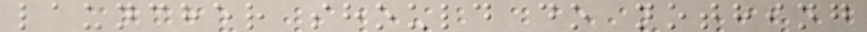launcher should do nothing
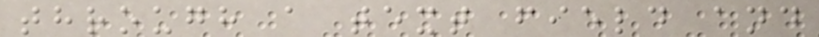through a text field and
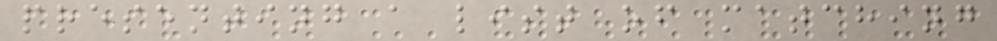presenting a list of matching
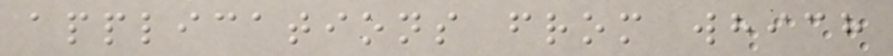applications from which
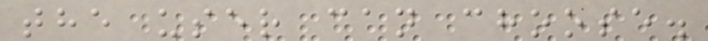the user can choose.
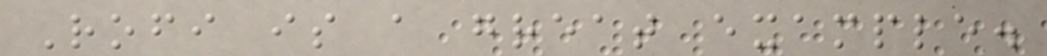Rofi is a great example.
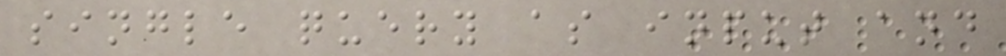single query as input and
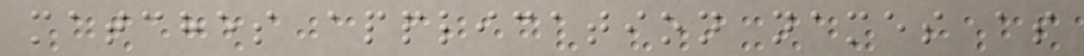matches application names as
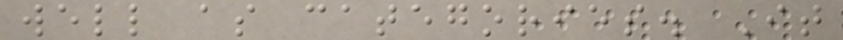well as categories. It
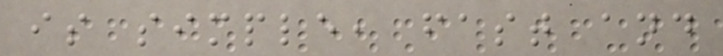is simple, fast and
